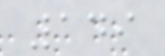149
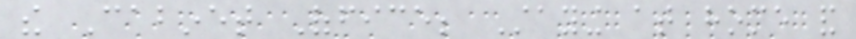the Cabinet Office; Staying at home and
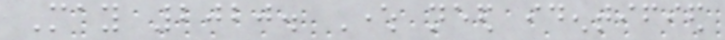May 2020. Where need identified
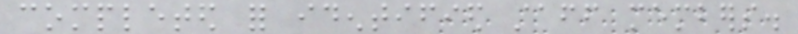completed for identified staff members.
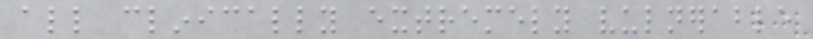all clinically extremely vulnerable
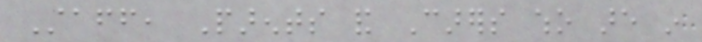Staff, Parents and Carers who are in
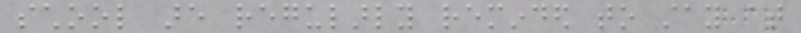school are regularly reminded to stay at
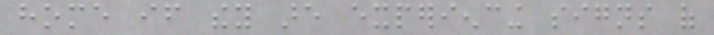home if they are experiencing signs of
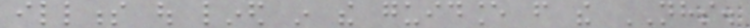illness out lined in the guidance from the NHS.
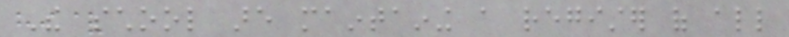The school are maintaining a register of all
